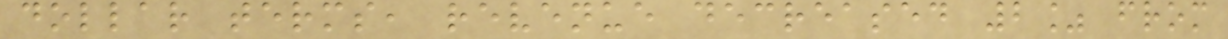dollar terms, revenue decreased 2% from
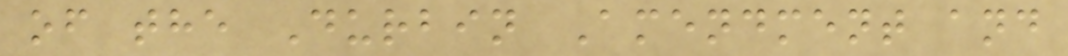of the Durbin Amendment and
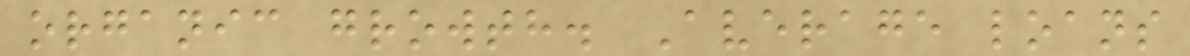organic growth. Average loans
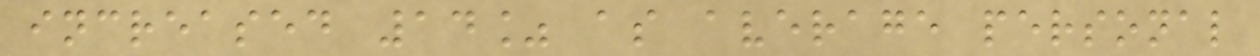increased 14% as average personal
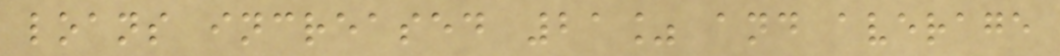loans increased 21% and average
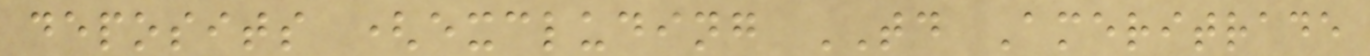deposits (excluding TD Ameritrade
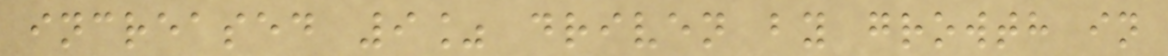increased 9% driven by growth in
